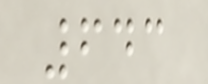643
